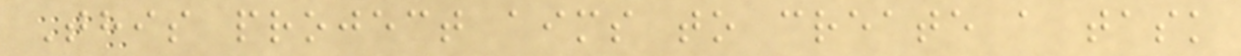This project aims to create a task
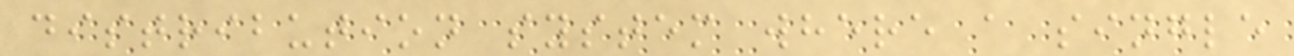distribution system where a single
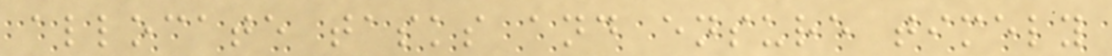allocate tasks and ensure timely
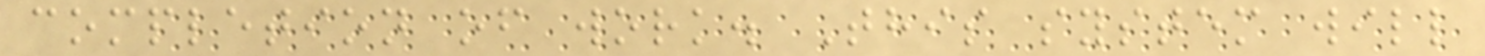completion of work. This system will
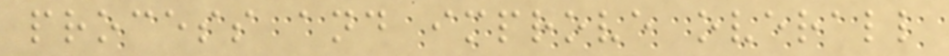process and improve overall
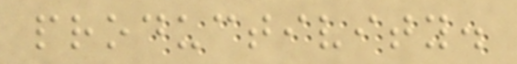productivity.
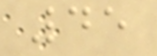45
